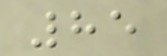85
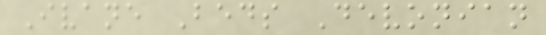Ivane Beds Devonian
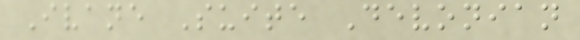Ivane Suite Devonian
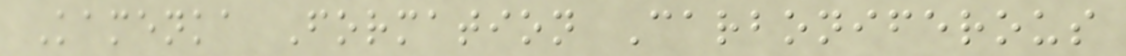Kamenka Formation Carboniferous
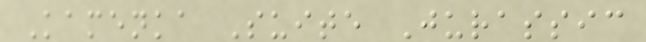Kamenka Suite Jurassic
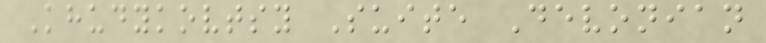Khudykovtsy Suite Devonian
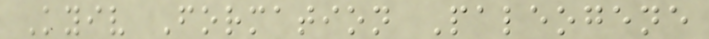Kyiv Formation Paleogene
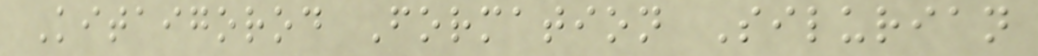Kitaigorod Formation Silurian
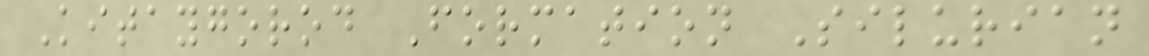Kitaygorod Formation Silurian
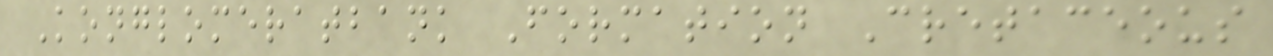Konglomeratbank Formation Cretaceous
